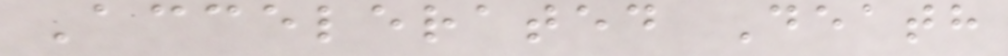Accelerated Death
